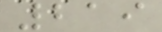219
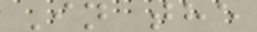In the
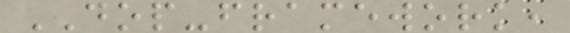DOP-framework,
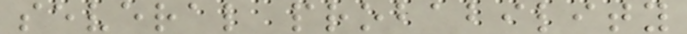several probability
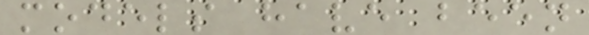models have been
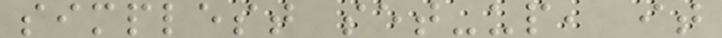simplest set-up, it
